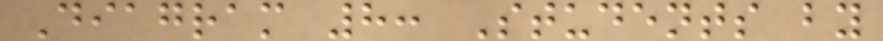Diagram 8: Students by
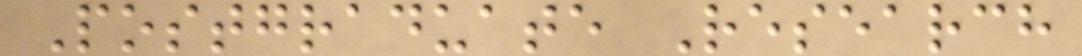Postgraduate Research
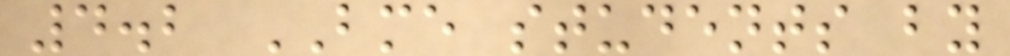4.2 BME students by
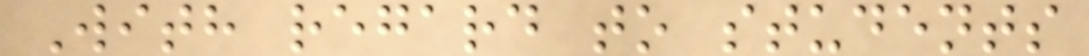With regard to students
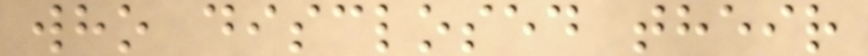who disclosed their
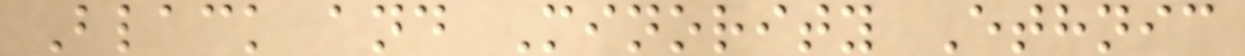Black and Minority Ethnic
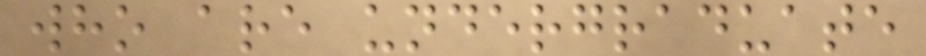who are undergraduate
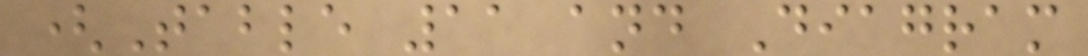(Table 11 and Diagram
